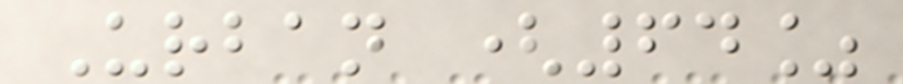Urban (64%
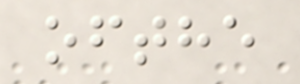ofthe
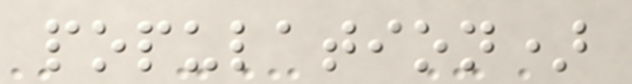population)
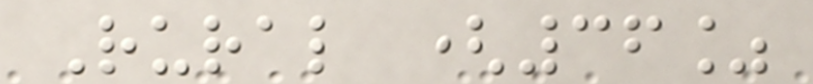Rural (36%
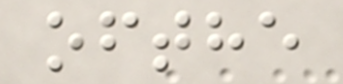ofthe
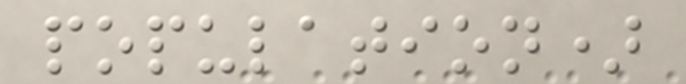population)
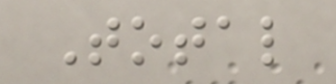Total
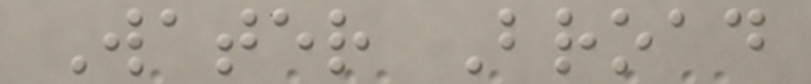Water Broad
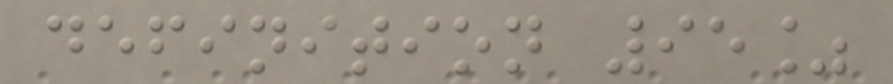definition 95%
